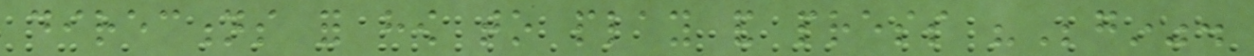directions for how to play and press "Begin".
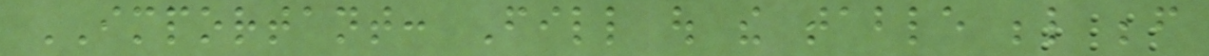IMPORTANT: Fill out the table below before
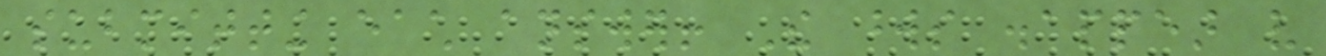submitting each answer! The words disappear very
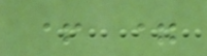+ =
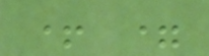+ =
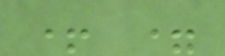+ =
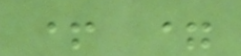+ =
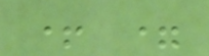+ =
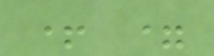+ =
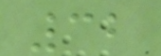32
